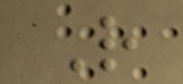R
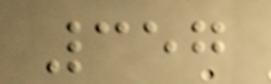357
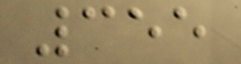355
